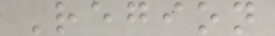Region
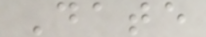Date
